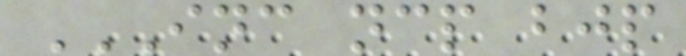INC NCP BJP
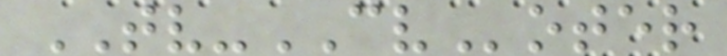TV-CVoter
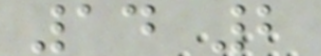14 2
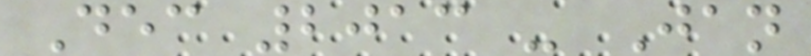Dec 2013 - Jan
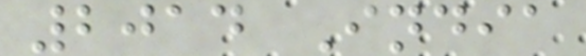2014 India
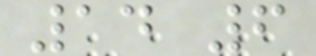14 6
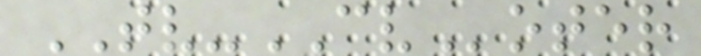TV-CVoter
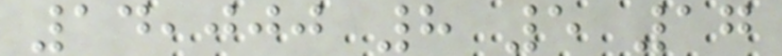14,000 8 5 17
